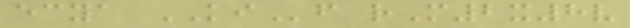ecya KIf rM2x8v
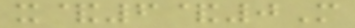x&6&0M
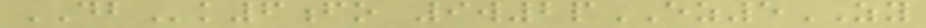DBk6fo 9w2pEZ5ZY
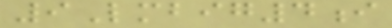9Lmbig4i
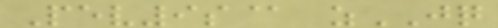Pev9s@ zJQ
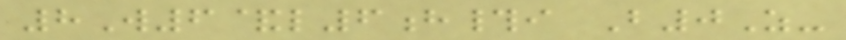8W6&l6h#i B0Z-
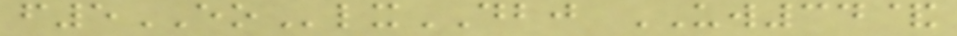f5EOlxDBJ UW34&
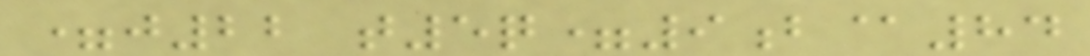=j22 t5q=9b@84
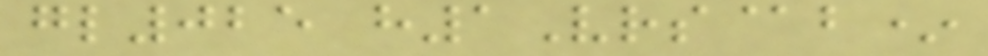gl025 h1Vrs@b*
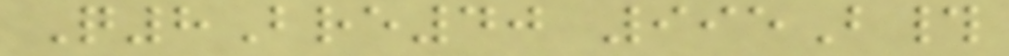Q8Bre40 995B#
